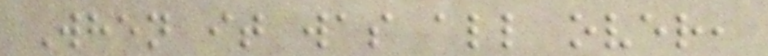When it was all over,
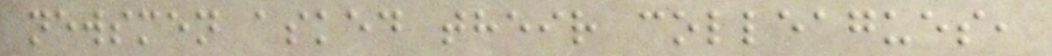newsmen asked their colleagues,
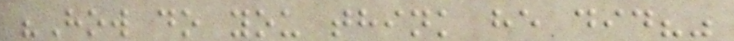"How do you think he did?"
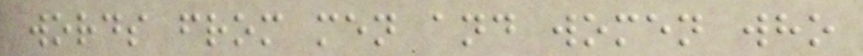words from men and women who
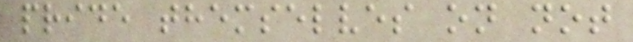pride themselves on not
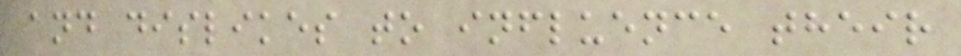and dislikes to influence their
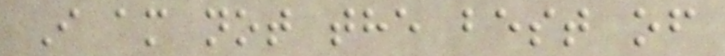I am not the best of
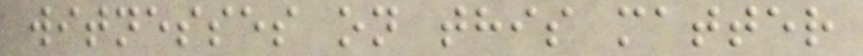witnesses on this matter
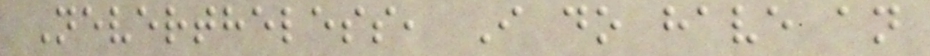Nevertheless, I do have an
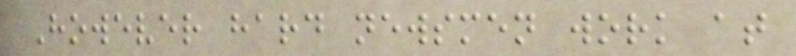However hard newsmen work at
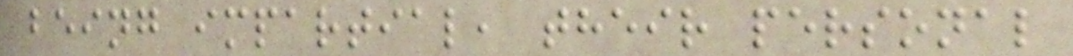being impartial, their personal
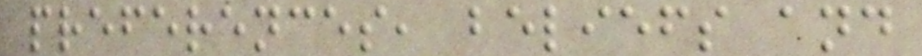preferences, beliefs and
